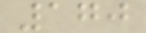170
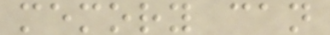memory can
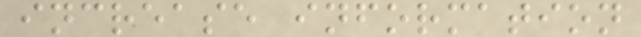increase information
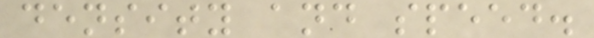density and speed.
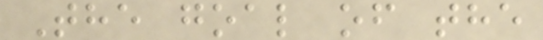The goal of the
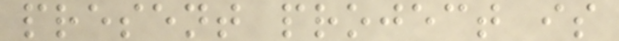present project is
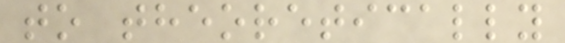to theoretically
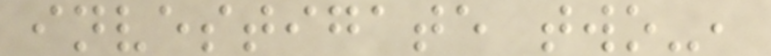investigate two-,
